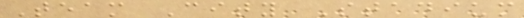Team City Stadium
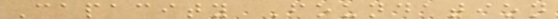Capacity Foundation
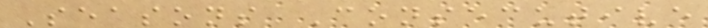Seasons Consecutive
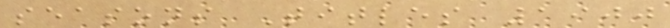seasons Titles 1900
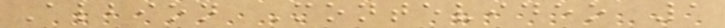Albion Montevideo 1
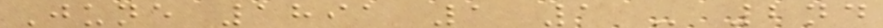June 1891 1 1 - 2nd
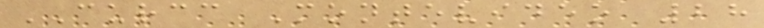CURCC Montevideo 28
